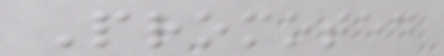Promoted
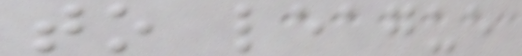to league
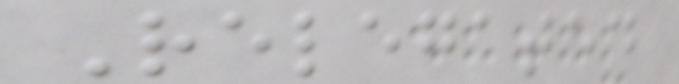Relegated
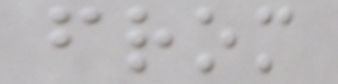from
